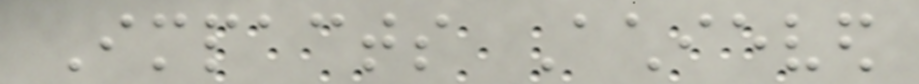Impacts Achieved
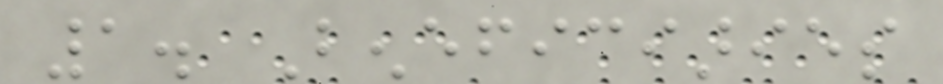1. Beneficiaries
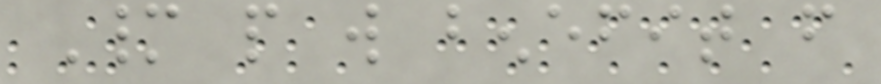Many people will benefit from
